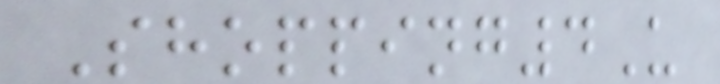Shopping4U
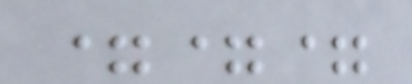===
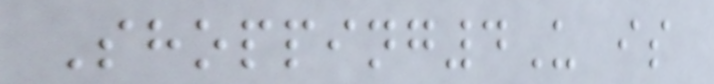Shopping4U is
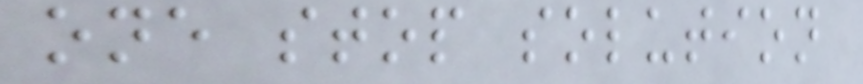one stop solution
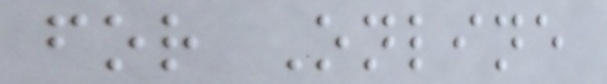for Online
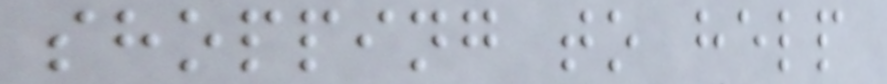shopping to help
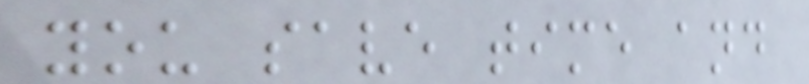you save time and
